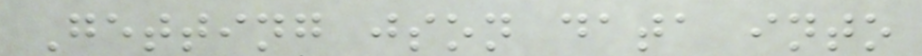Getting json data into
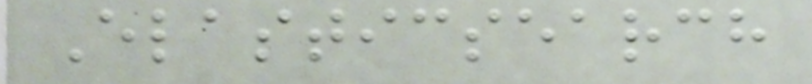Elasticsearch
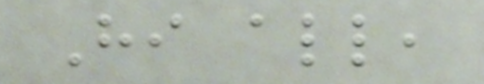Hi all,
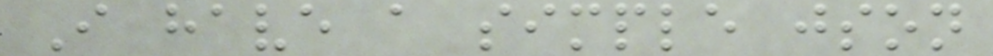I have a simple json
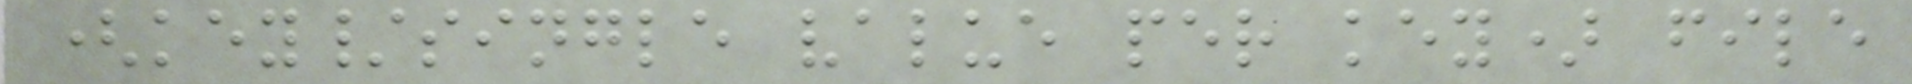(key/single value per key) file
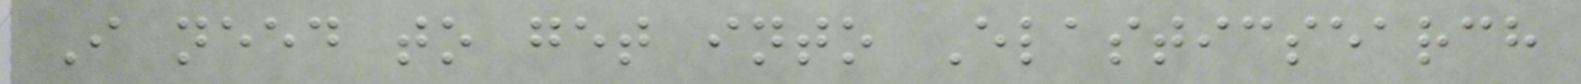I need to get into Elasticsearch
